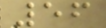56
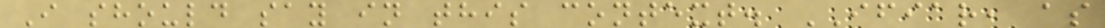I should say in this context. IFIAR, as
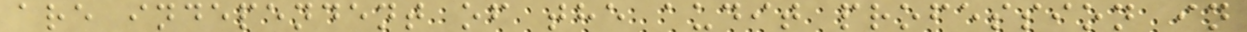are independent of the audit profession in
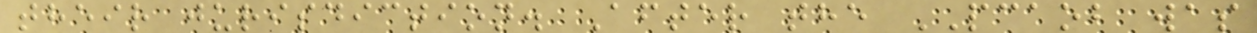their jurisdiction. After the PCAOB was
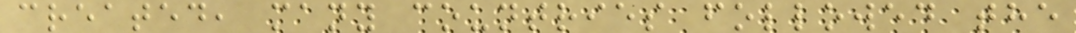created, many countries followed the
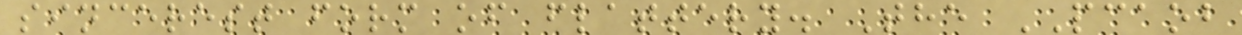sincerest form of flattery. The PCAOB
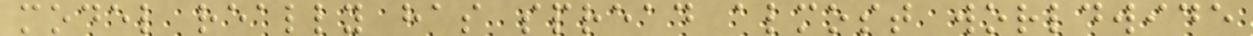model really has spread almost worldwide
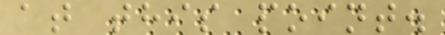at this point.
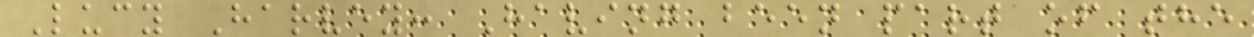Lucy Harvey: Having been part of the
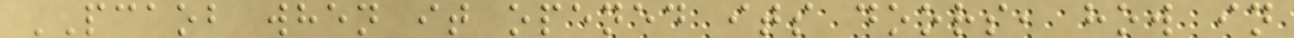PCAOB when it opened its doors, how in
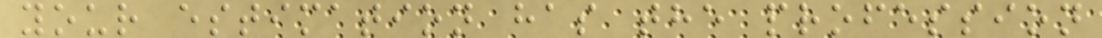your estimation has the profession
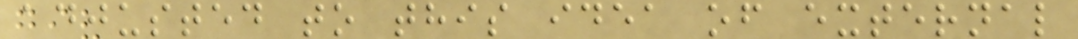adjusted to this idea of external
